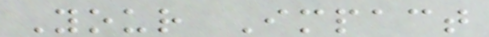Your Impact
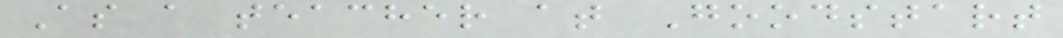As a teacher at Goodstart
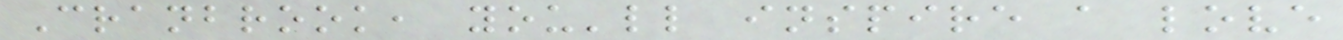Cranbrook, you'll inspire a love
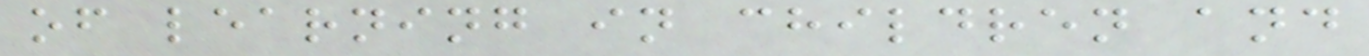of learning in children and
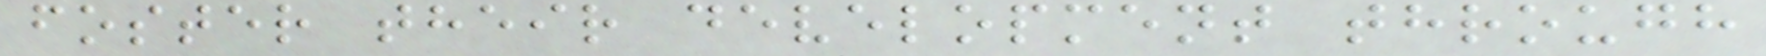foster their development through
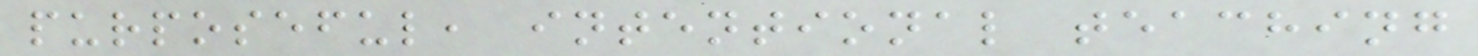purposeful, intentional teaching
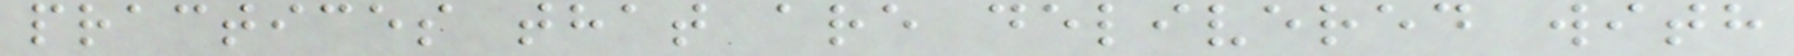practices that are delivered with
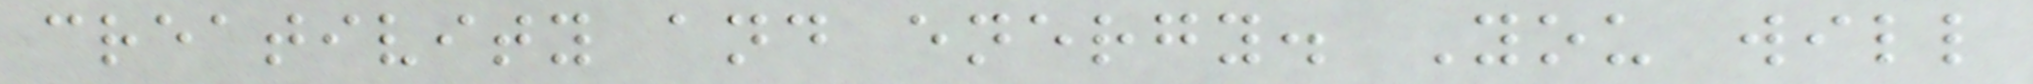creativity and energy. You will
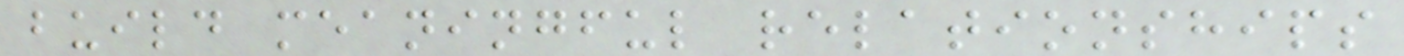build meaningful relationships
